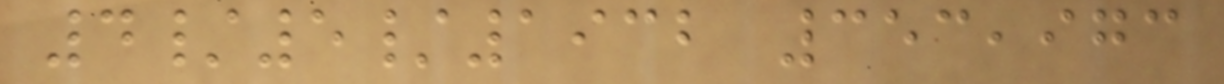4/5/1932 353,973
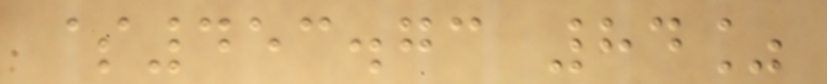$453.73 84%
